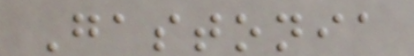Gastonia
